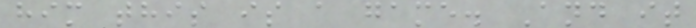him this is a game. And it
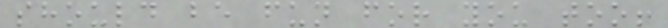should be fun for you too!
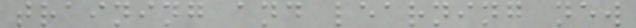training and learning new
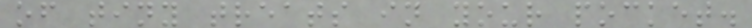of tiny treats in your pocket.
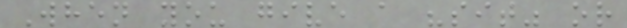When you give a "sit" or
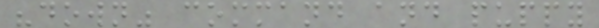"down" command and puppy
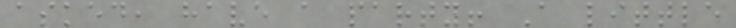asked, have a party! A little
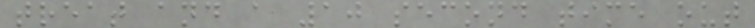treat and a 10 second time out
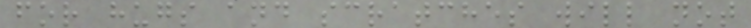for hugs and scratches will not
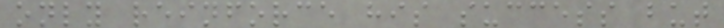only reinforce his success but
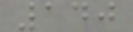140
